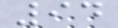94
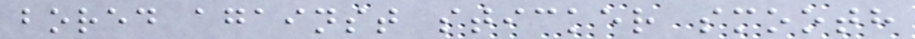bored against sticker smooth
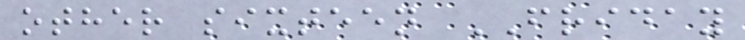other sixteen FRIDAY
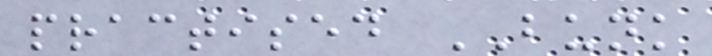practised BUNK
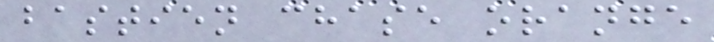bastien chase orange
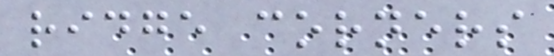ridge corners
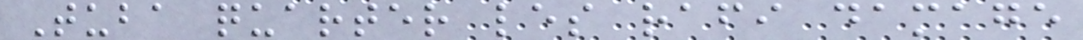Tuba quarter les rafi damage
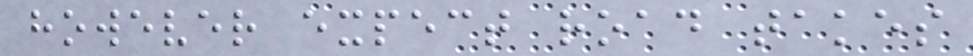however expect road takes
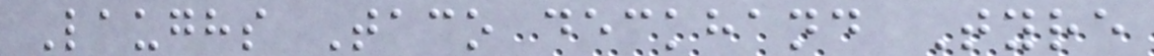Laughs Taco deckhand Tyre
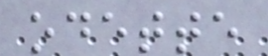odette
